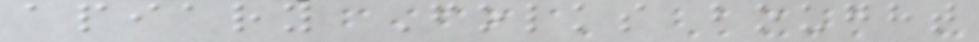apiary Folks bought
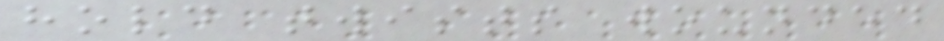hold twists wounded
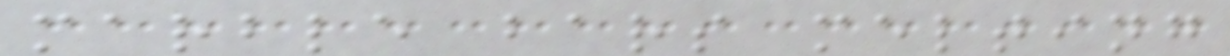marble bars melting
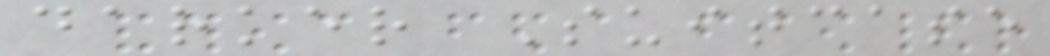darker Suitcase
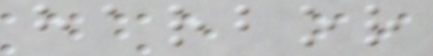harbor
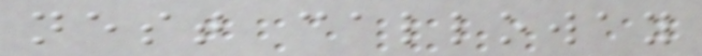nest calloway
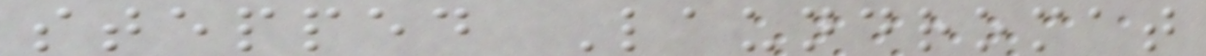stepped Laundromat
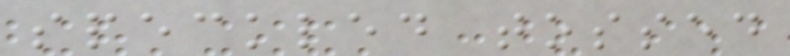speckled tossed
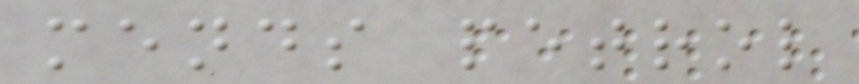mends petrol
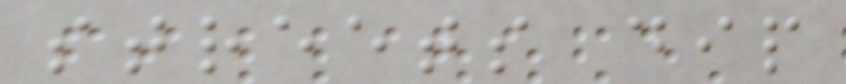streets dip
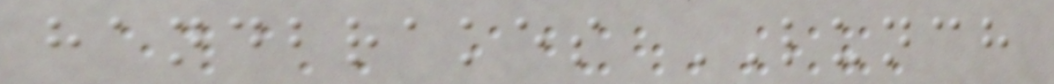handbrakes LUNCH
